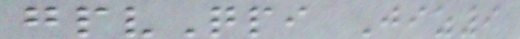gpvQpi Jiz9
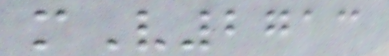mV2713
